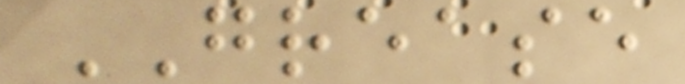GREASE
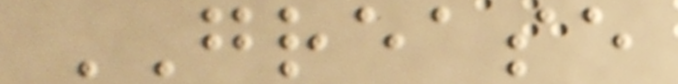GREASE
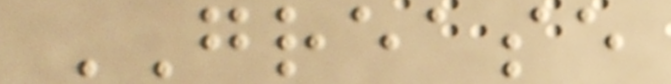GREASE
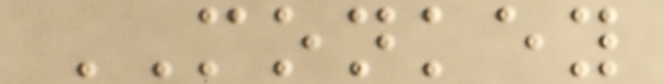MONKEY
